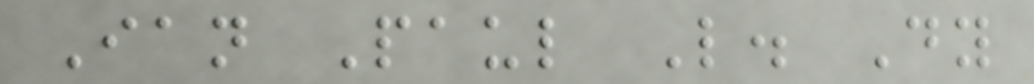Ian Paul L. Dy
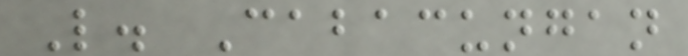L. Cabacungan
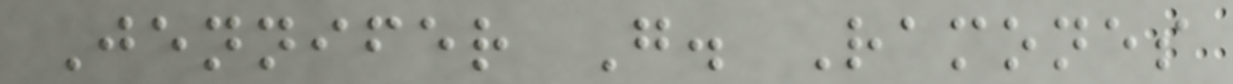Jennifer G. Ramones
